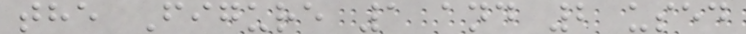the Figure 1 and 2 used
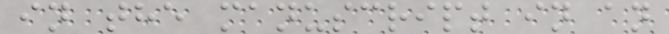in the manuscript in an
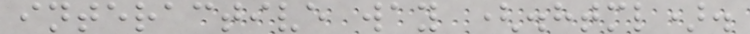interactive way (.html).
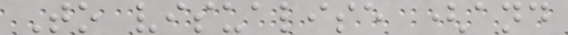To visualise (and
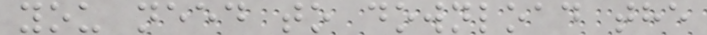you need to download the
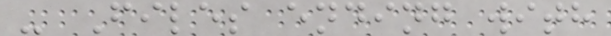- Files ending with
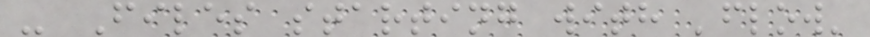- Files starting with 'flow'
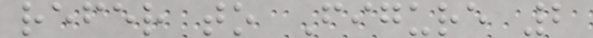refer to Figure 2
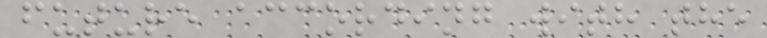future according with the
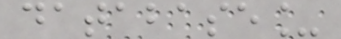database_
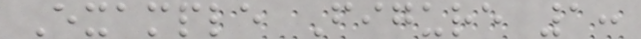Example Figure 1:
